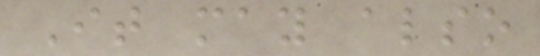It may also
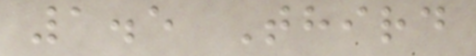1.5 Third
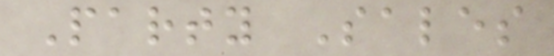Party Sales
